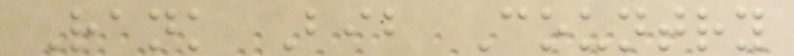Rank Bib Country
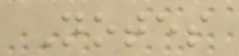Notes
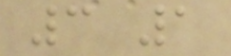3 1
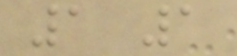1 1
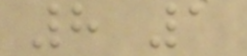8 1
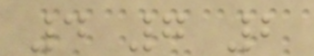4 7 2
